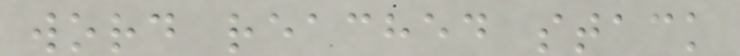word reached stack
